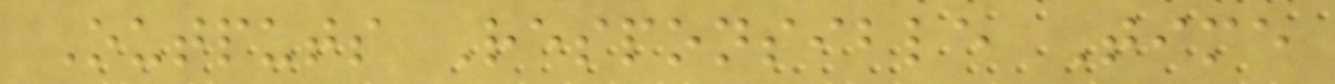Outputs Responsible Time
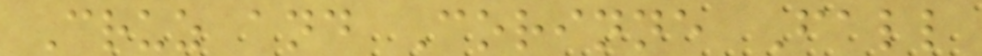Cruz and Corinne Fall
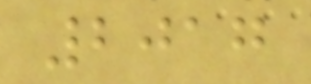2017
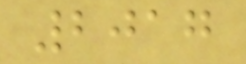2017
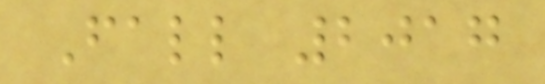Fall 2017
